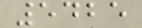5425
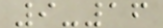9-16
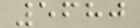5680
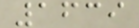1639
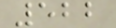522
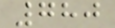780
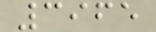3965
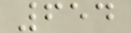654
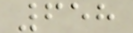658
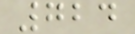724
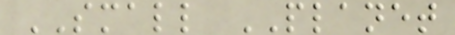SMALL PLANET
